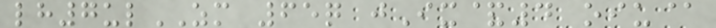lh7ulZM 65q jIx&4 oiu@
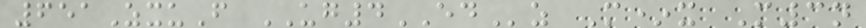651ZxuF UG4EDz M*x M3n
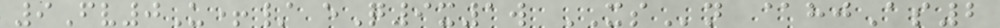9Fv0U+/ eQ9x1w XSn @hjAs2
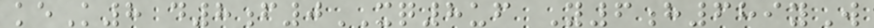keK8 d8f0XQ8uf Y6h689yW
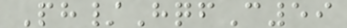Ph/HqfC59
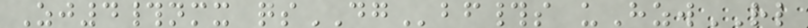Zj4#nmx qsDGbf#s uHzwRL
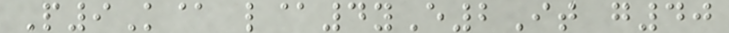P9K@ l@4yE2It g40
